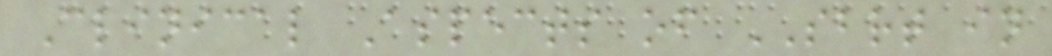Clinical Aspects of SBRT in
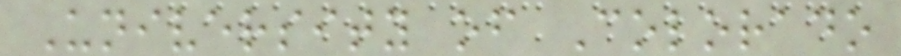University of Colorado
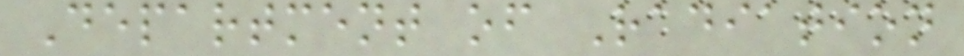Department of Radiation
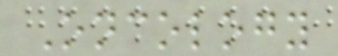Oncology
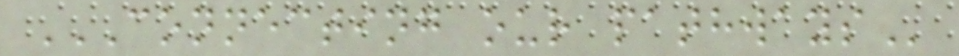CONNECTING OUR PATHWAYS
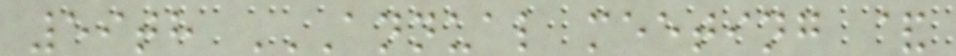59th ANNUAL MEETING &
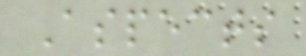Aspects
